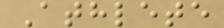Athlete
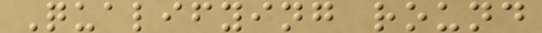Qualifying round
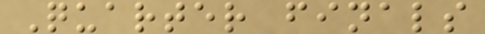Quarter finals
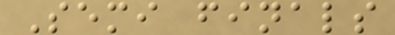Semi finals
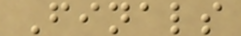Finals
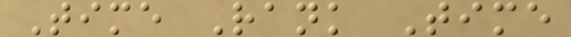Time Rank Time
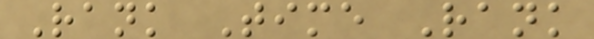Rank Time Rank
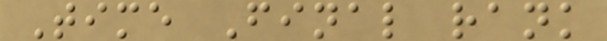Time Final rank
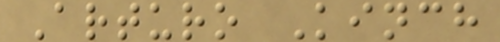Arturo Kinch
